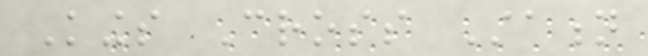Kings Cross Station
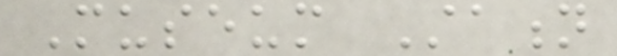Museum Station
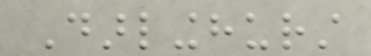Darlinghurst
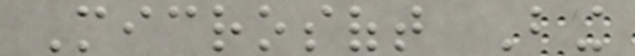Microsoft Bing
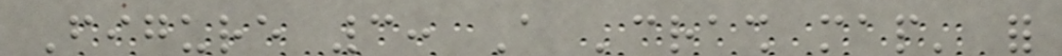Figure 3: A 'crash map' for
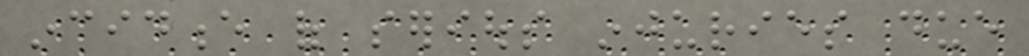incidence of serious injuries due
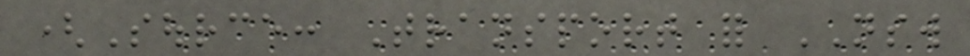(Source: Transport for NSW
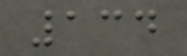134
